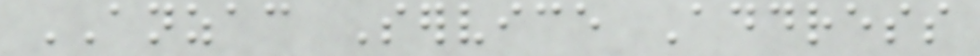ANZAC Service Address
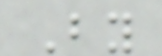By
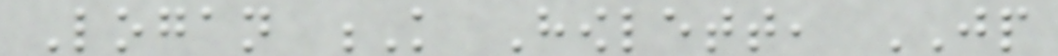Logan K Howlett, JP
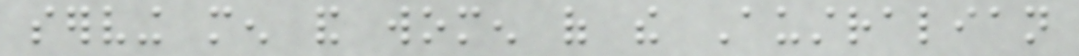serving men and women of the Australian
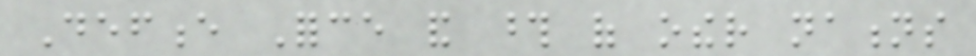Defence Force and those of other nations
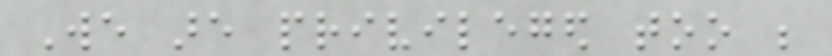We are privileged too be
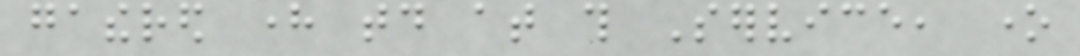gathered here today at this Service, one
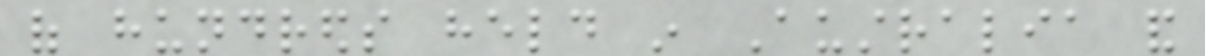of hundreds held in Australia and
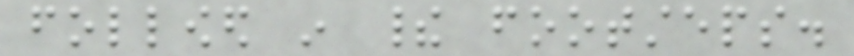followed in their footsteps.
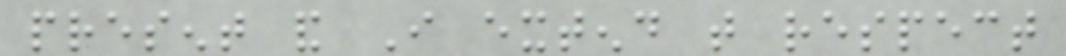present and I extend that respect
